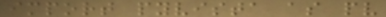import pyvista as pv
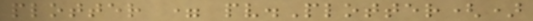plotter = pv.Plotter()
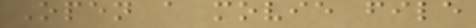Open a movie file
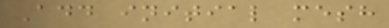Add initial mesh
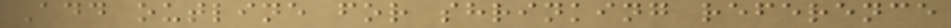Add outline for shrinking reference
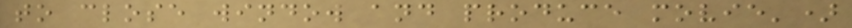to close window and produce movie')
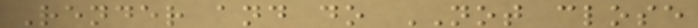Render and do NOT close
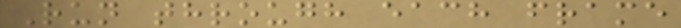Run through each frame
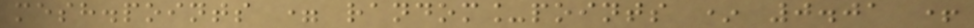mesh.points = random_points * 0.01 +
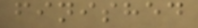finished
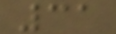31
